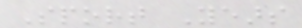Sport Years
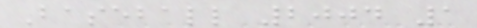Baseball 2004 1
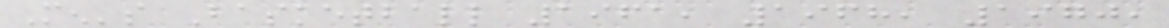Men's Basketball 1961, 1968, 1970,
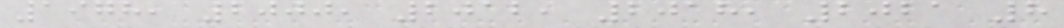1978, 2000, 2012, 2018, 2021 8
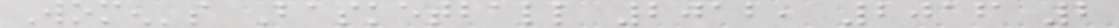Women's Basketball 2012, 2016 2
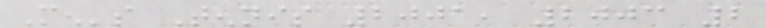Men's Tennis 2001, 2003 2
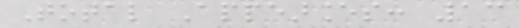Total Appearances: 13
